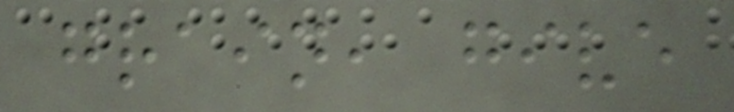grain, give
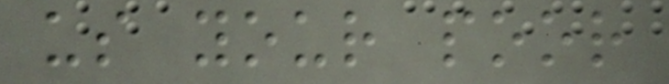us your poor
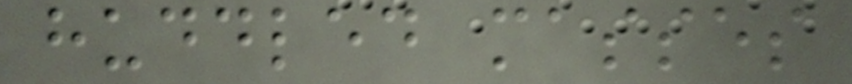huddled masses
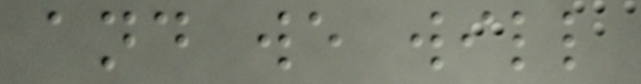and we will
